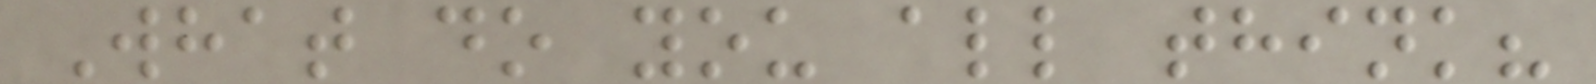What do you all think?
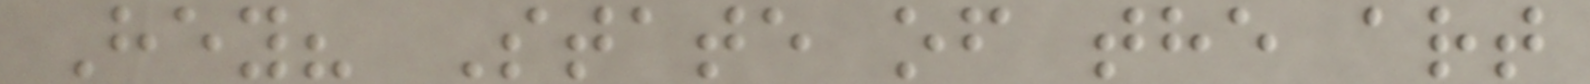Hey? State of the art
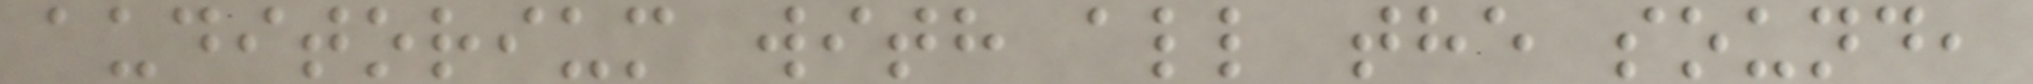auditorium with all the sound,
